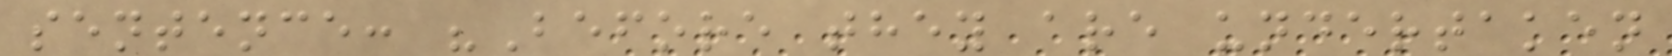sentence: "Before they are undertaken
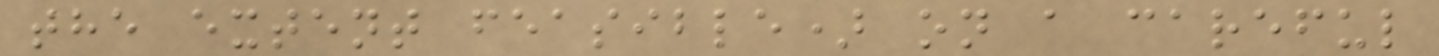the extent feasible) on a careful
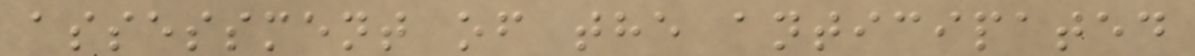assessment of the anticipated
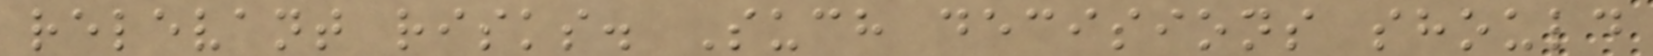relevant risks. Such decisions should
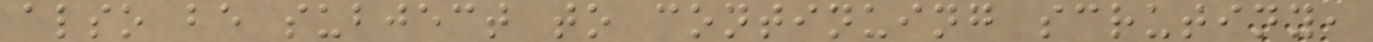also be subject to continuing scrutiny,
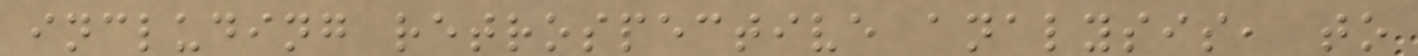including retrospective analysis, to
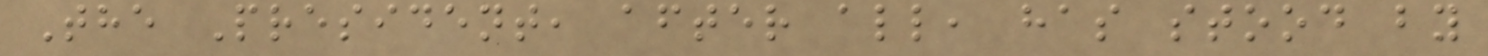The President, after all, has stood by
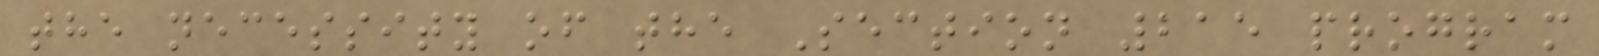the necessity of the Section 215 program
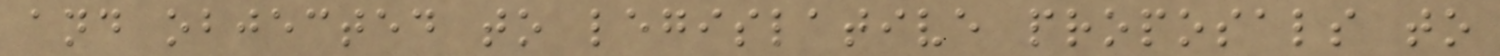and objected to legislative proposals to
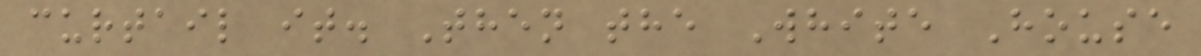curtail it. Then the White House
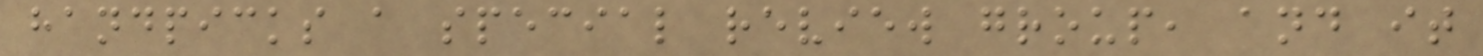handpicks a special review group, and it
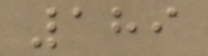189
